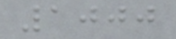1000
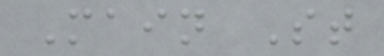Main St
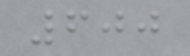600
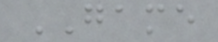GAME
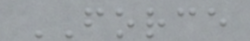FORCE
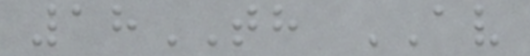18TH AV
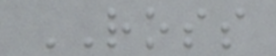ROSS
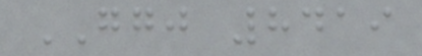GGJ 8419
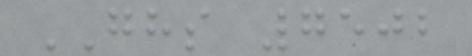GHS 7502
